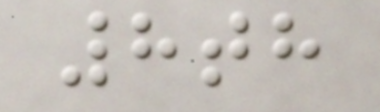8th
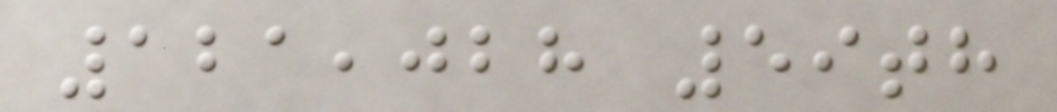121,028 59th
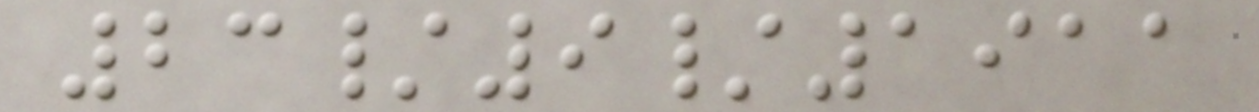23/9/1911
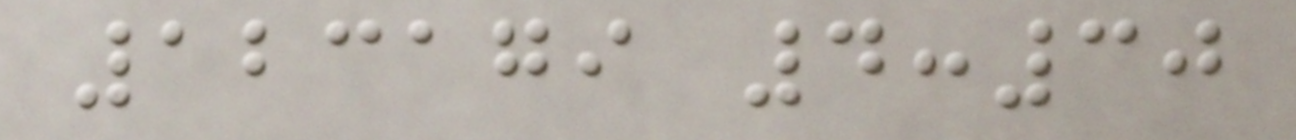123179 4:30
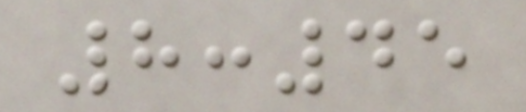8:45
